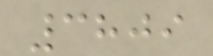3809
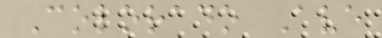Colorado Ave
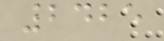2425
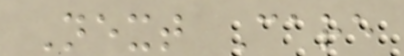Next Care
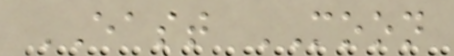EAST MOON
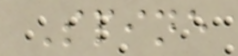Spine
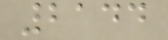2144
